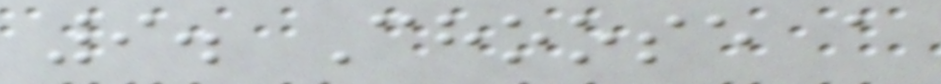9. Choose a
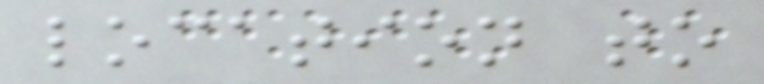location to
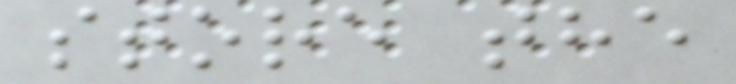store the
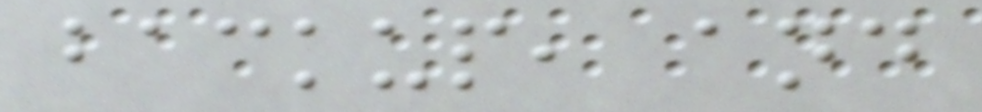backup, and
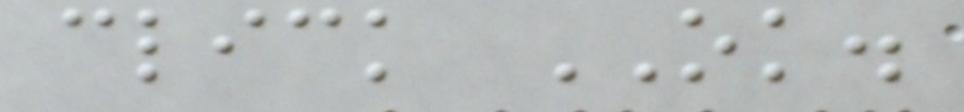click OK.
